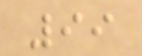99
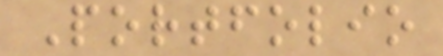Portfolio
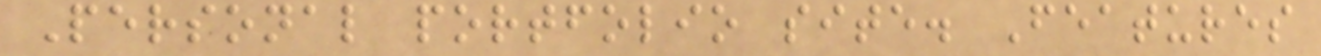Personal portfolio site. Features
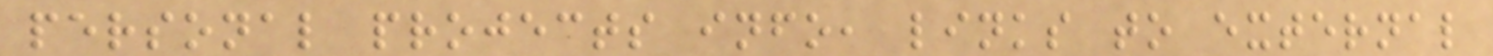personal projects info, links to external
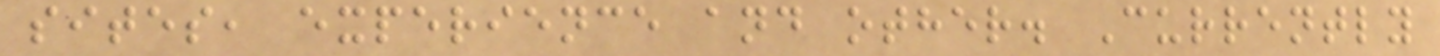sites, experience and other. Currently
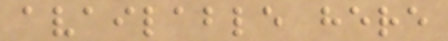available here
